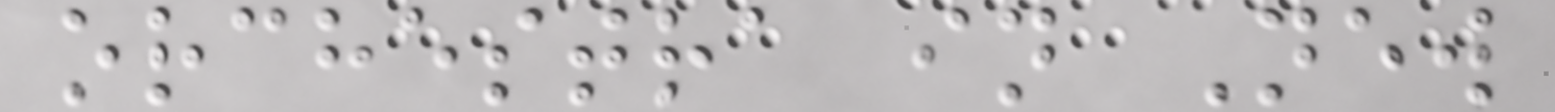orchestra in New
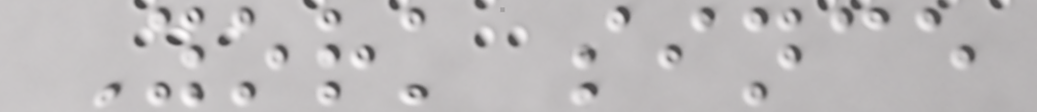York since
